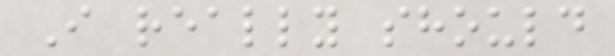I really should
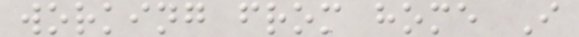working from home I
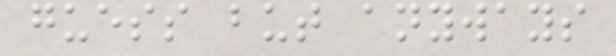guess but anyways
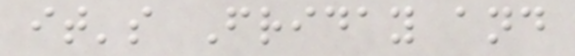it's Friday and
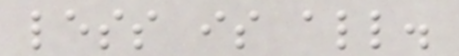less is all.
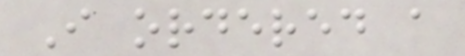I ordered a
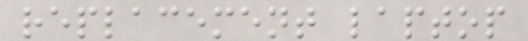replacement laptop
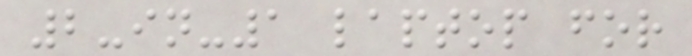2-in-1 laptop for
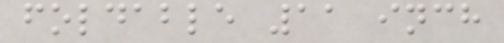foldable 11 inch
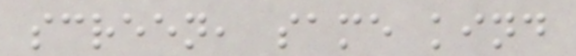screen, same kind
